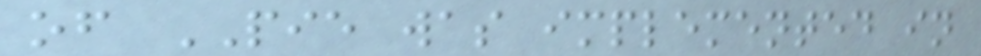of PIE was implemented in
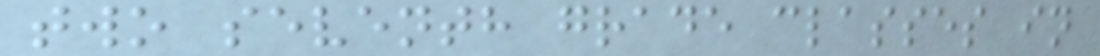two seventh grade classes in
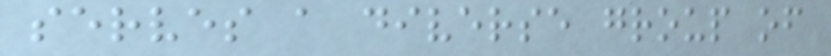serves a diverse group of
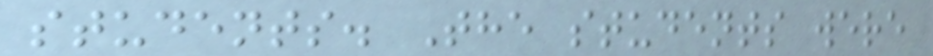students. The students were
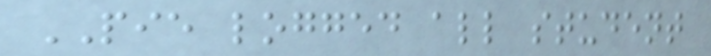PIE logged all student
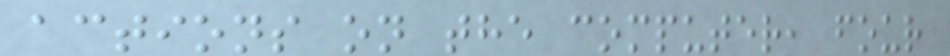actions on the computer, four
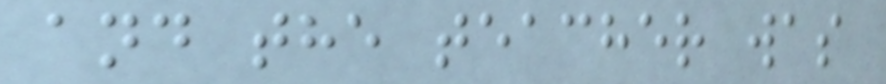and the teacher was
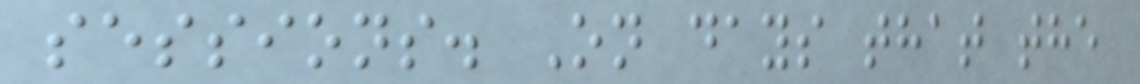sessions. On days that the
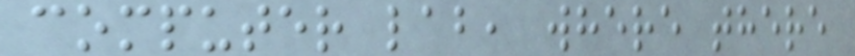computer lab, where there
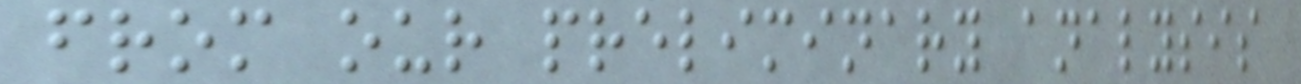from our preliminary analysis
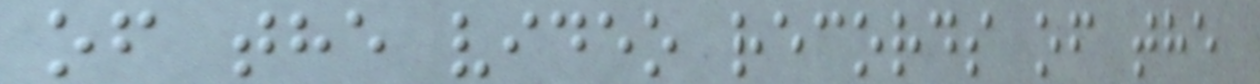of the video records of the
